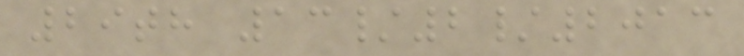29th 13/2/2013
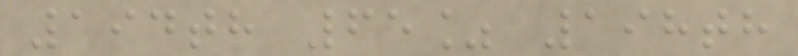194th 65% 198th
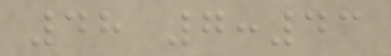48 7:43
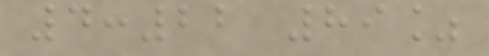4:22 89%
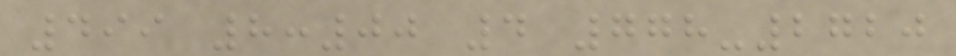499 8:00 4 778-2720
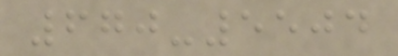670-5504
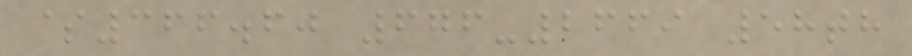$366.60 676-2669 58th
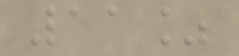11%
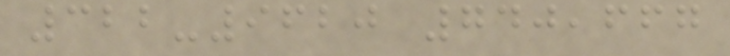322-9620 740,667
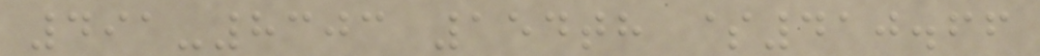491-8303 154th $410.66
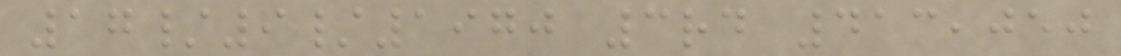17/9/1970 3rd 413,050
